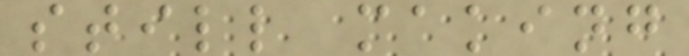still making
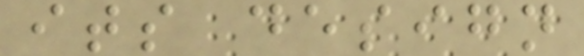its design
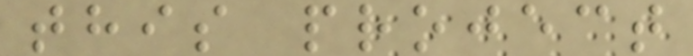this project
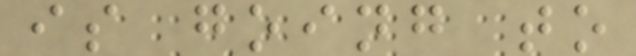is going to
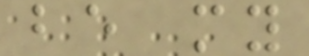be my
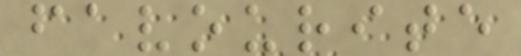favourite
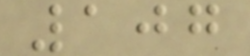107
